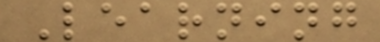Learning
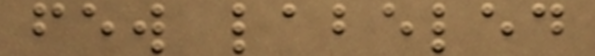few labeled
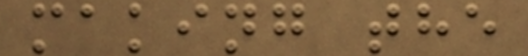making the
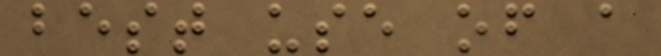best use of a
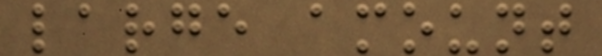large amount
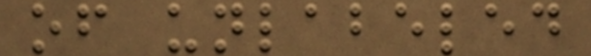of unlabeled
